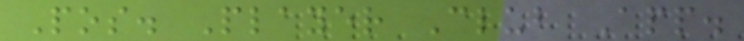Pos. Player Club App.
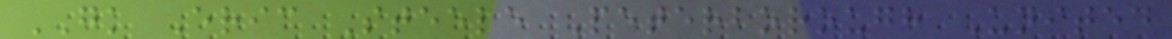GK Eric Steele Peterborough United
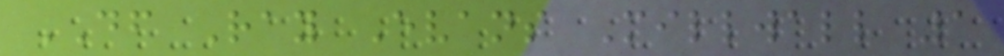DF Ray Evans Millwall 1
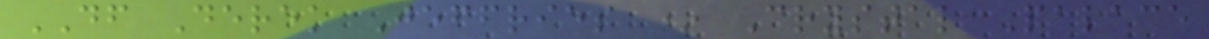DF Derek Jeffries * Crystal Palace
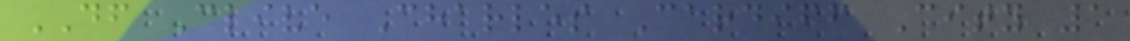DF Clive Charles Cardiff City 1
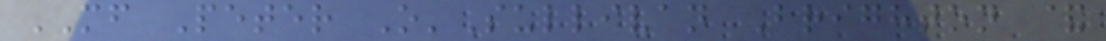MF Peter O'Sullivan Brighton &
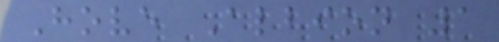Hove Albion 1
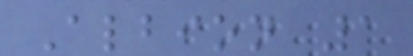Albion 1
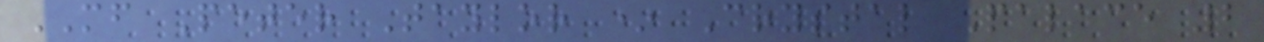MF Peter Taylor * Crystal Palace 2
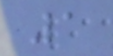1
